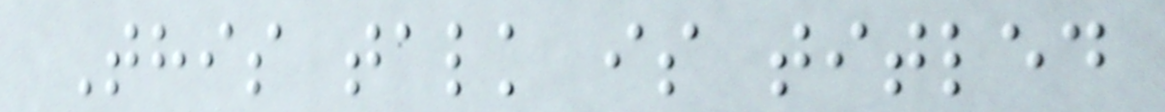This talk is titled
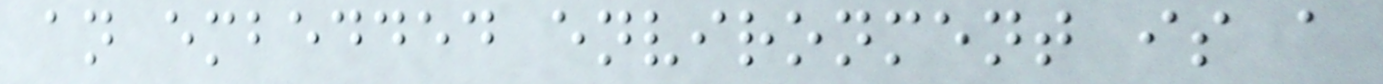an embedded environment is a
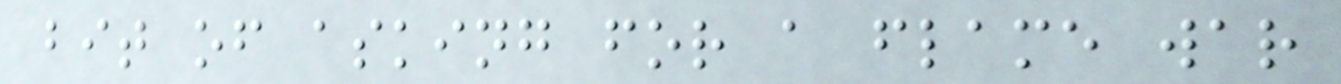bit of asking for a flame war
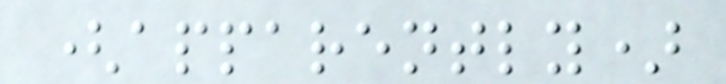(apparently)
